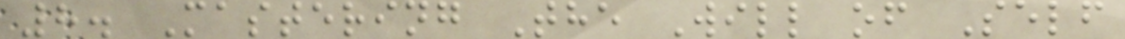8. Mastering The Will of Self
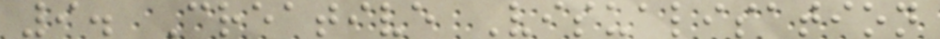9. Creative Visualisation
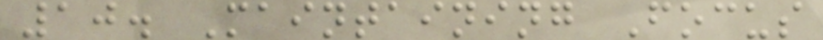10. Maintaining Focus
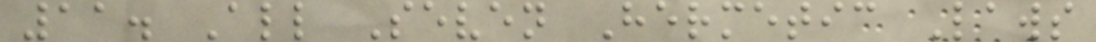11. All Seven Hermetic Laws
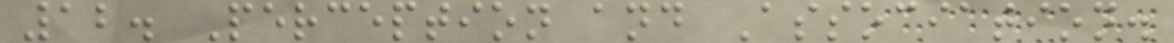12. Perception and Association.
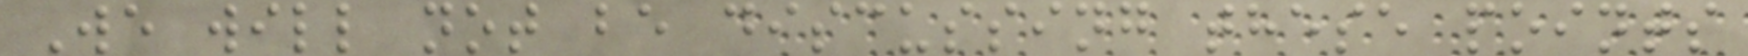We will not be discussing these points
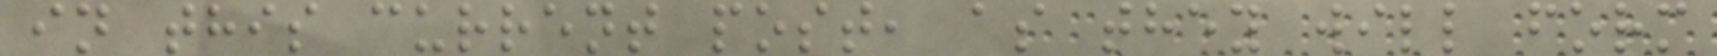in this current post, as they will form
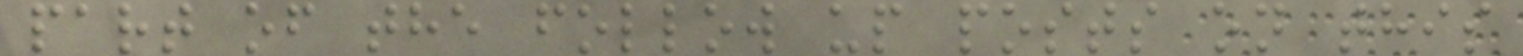part of the follow up posts on this
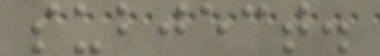subject.
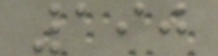190
